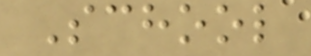School
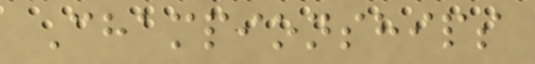Championships
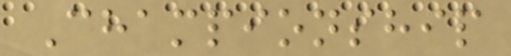Championship
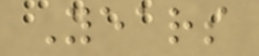Years
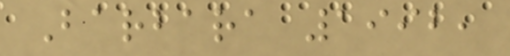Barbara 1992,
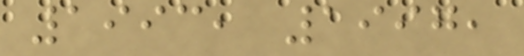1993, 1997,
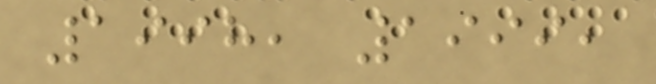1998, 1999,
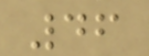46
